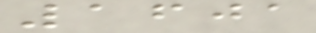1601
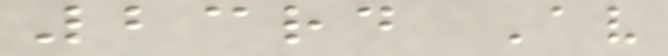23rd Av
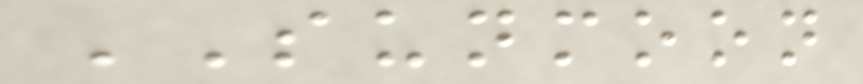SUNMOON
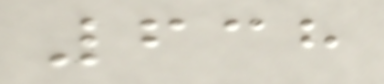638
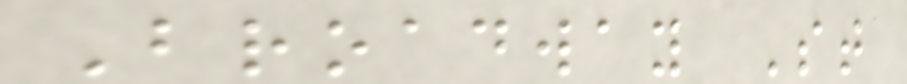Broadway St
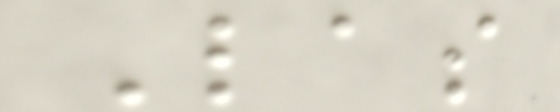Las
